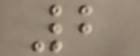2
